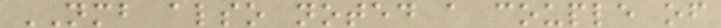NMB also noted a couple of
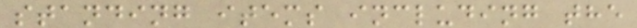standing items including the
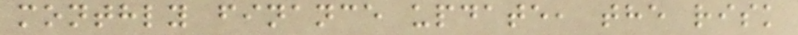monthly finance update, the risk
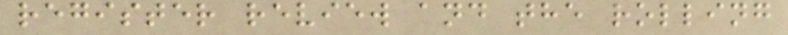register review and the rolling
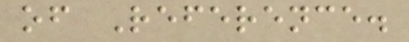of Reference.
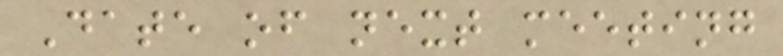Date of next meeting
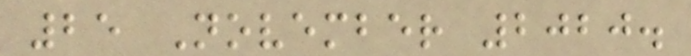25 November 2020.
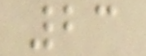23
